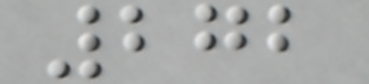272
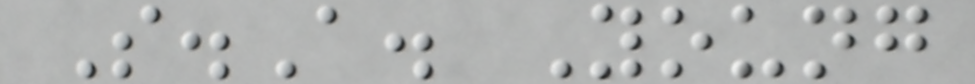S.A. Young
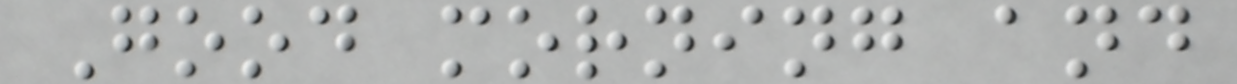Good morning and
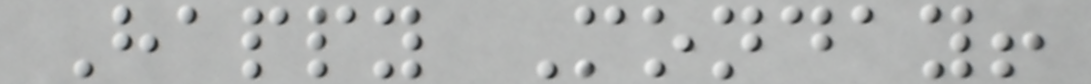Happy Monday!
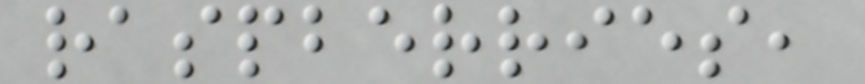raspberries,
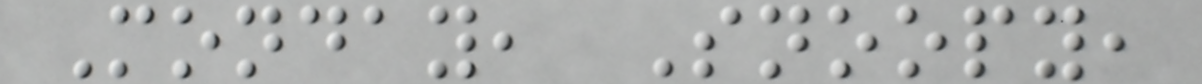Monday, Snoopy,
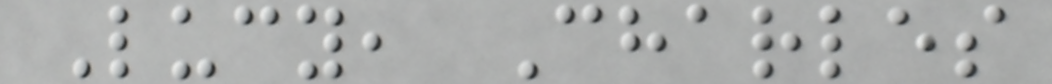Lucy, Charles
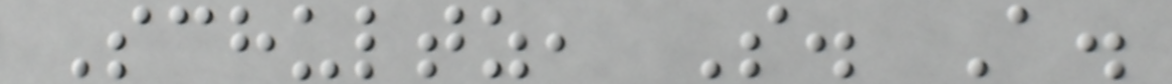Schultz, S. A.
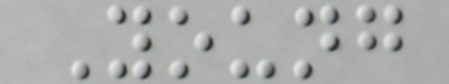Young
